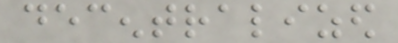decentralized
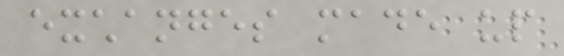exchanges made up
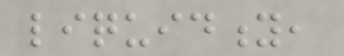liquidity,
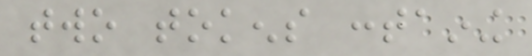two tokens containing
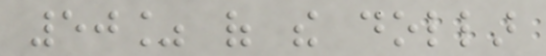50% of the dollar
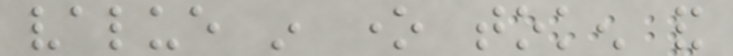value in one token and
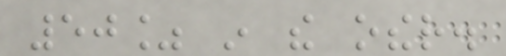50% in the other.
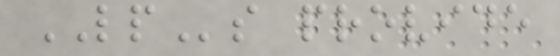LPs provide
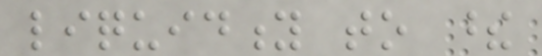liquidity to these
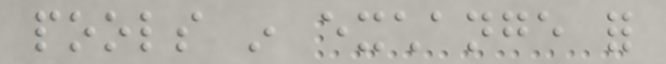pools in exchange for
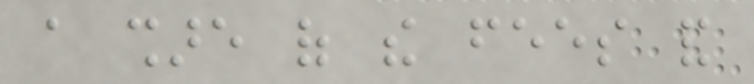a share of the fees and
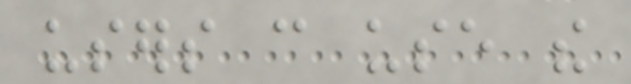users can use the
